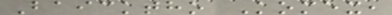Baicktho Komex,
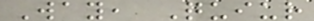Way, Quiur
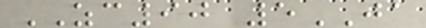ZC90 5JA
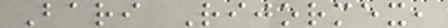Bari Rijormex,
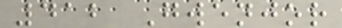412 Gwenjor
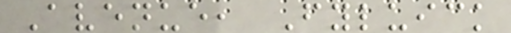Avenue, Fyluick
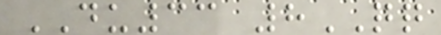DU33 8QQ
